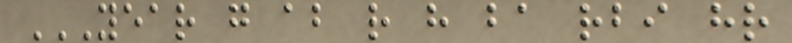YEAR G AB R H BA RBI HR
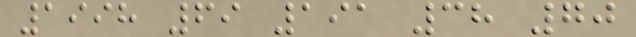1998 69 191 38 70
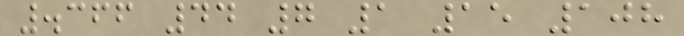.366 44 7 1 15 108
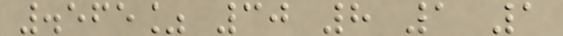.565% 30 8 1 1
